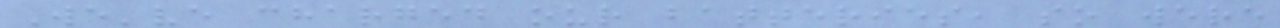We've charged our batteries, so were
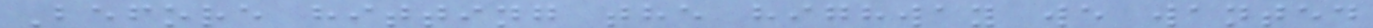Before hitting the highway we wanted
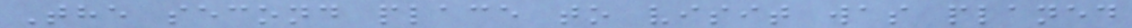The second place to visit was planed
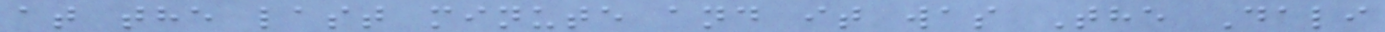at the last minute and it was The Dali
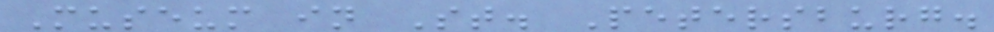Museum in St. Petersburg.
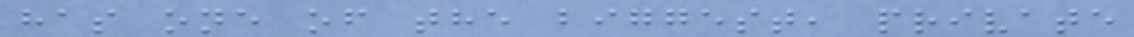has one of the biggest, private
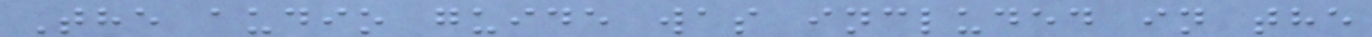The audio guide was included in the
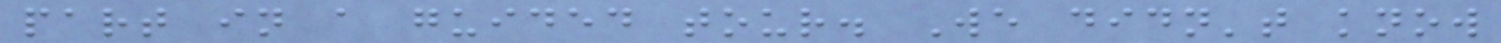part in a guided tour. We didn't know
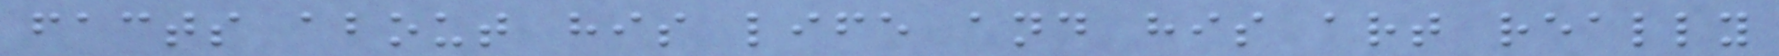facts about his life and his art really
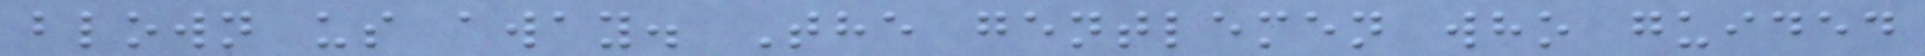blown us away. The gentlemen who guided
